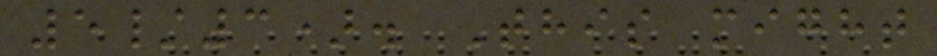5/3). This might
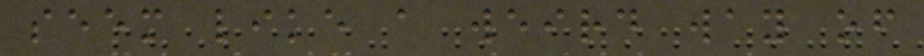seem like a weird way of
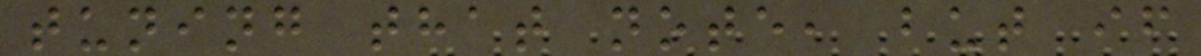tuning that note, but if
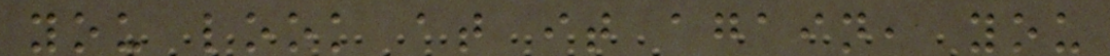you look at it again, you
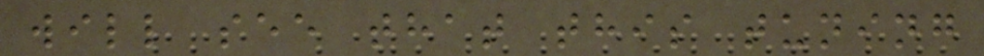will see that this tuning
